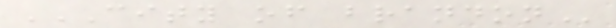CITY OF BRANDON
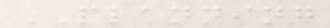PLANNING
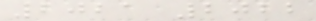2021 2022
